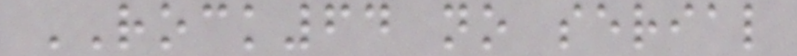ROCK64 no serial
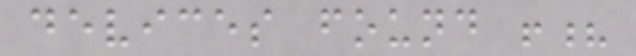devices found !?
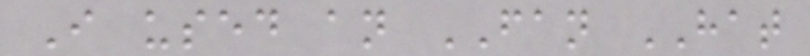I used an FAN HAT
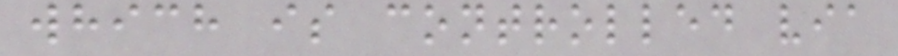which is controlled via
